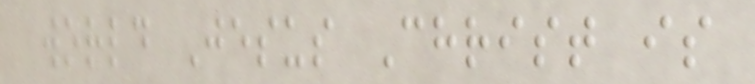world Jesus Christ is
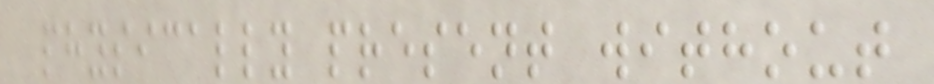physically present without
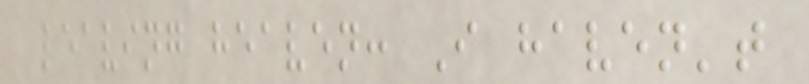leaving heaven: I haven't
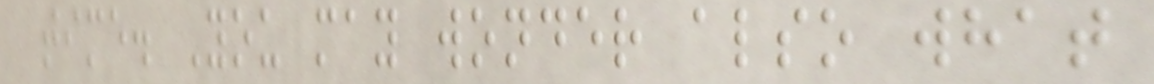time. You may wonder also what
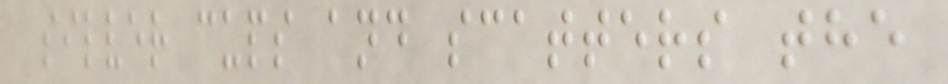silver cups and scatters the
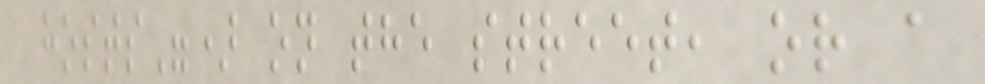hosts") on the street, or a
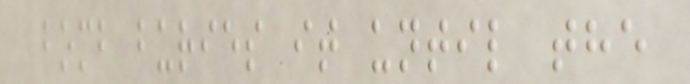bomb buries it until the
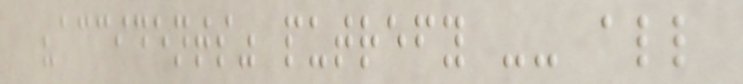"accidents" putrefy -- all
